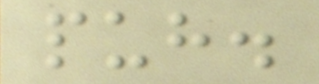puh.
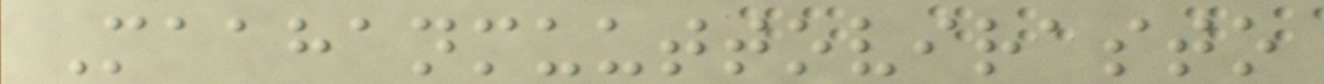Maahanmuuttovirasto
